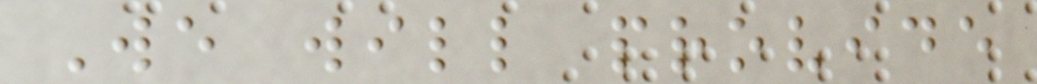We will provide
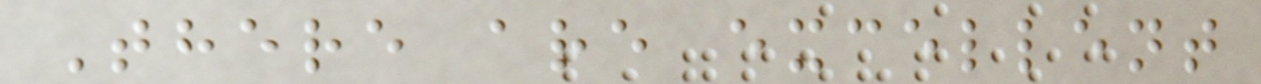There are excellent
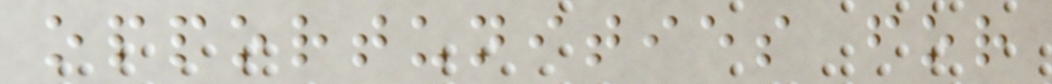opportunities for
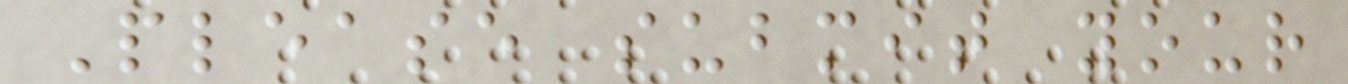Please submit your
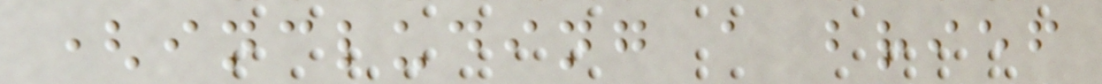(including a brief
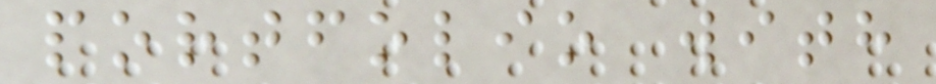portfolio with
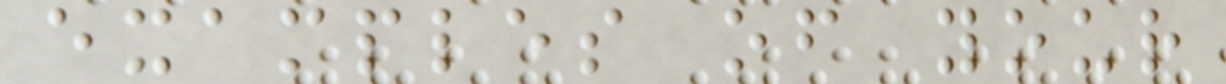examples of your
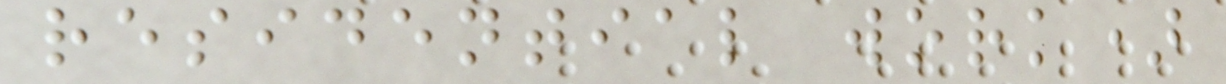residential work)
